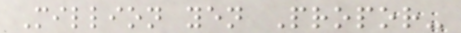Million yen Propor-
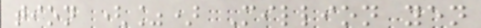tion (%) Million yen
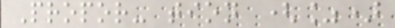Propor- tion (%)
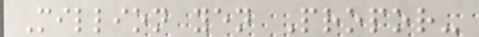Million yen Propor-
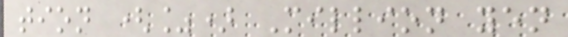tion (%) Million yen
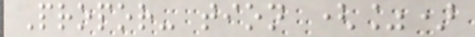Propor- tion (%)
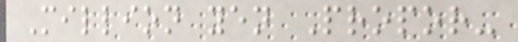Million yen Propor-
